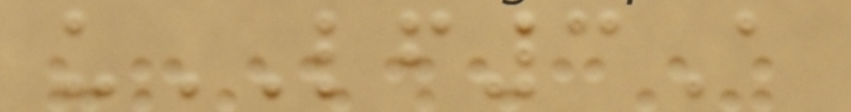uLF3A
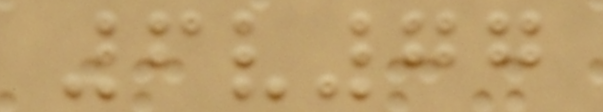6v77
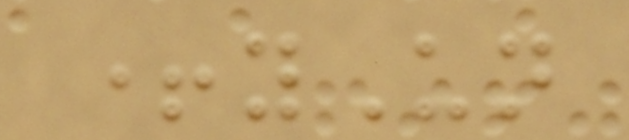+yUn
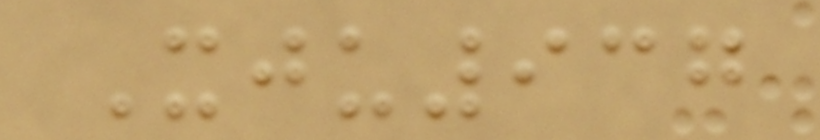Xju937
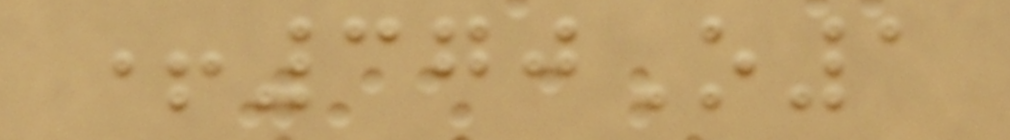+370O1
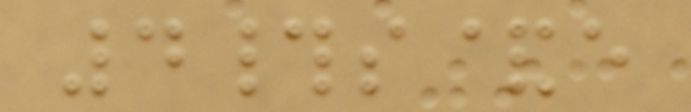4#s&e
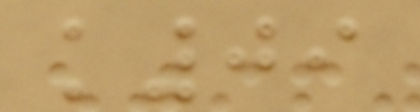k09
